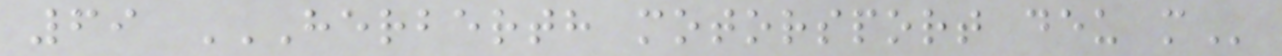69 HERBERTH MOTORSPORT DEU M
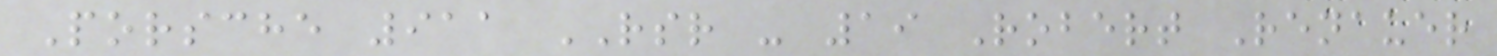Porsche 911 RSR - 19 Robert Renauer
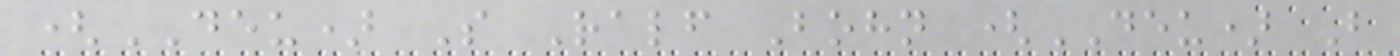(DEU) S Ralf Bohn (DEU) B
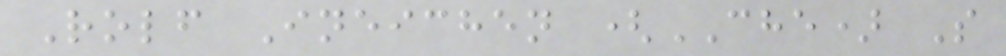Rolf Ineichen (CHE) S
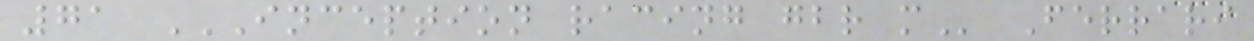71 INCEPTION RACING GBR M Ferrari
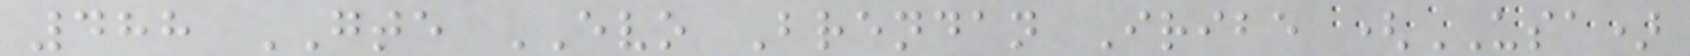488 GTE EVO Brendan Iribe (USA)
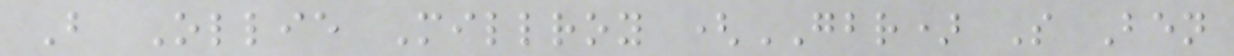B Ollie Millroy (GBR) S Ben
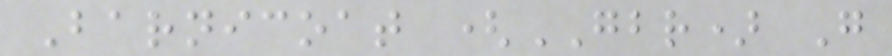Barnicoat (GBR) G
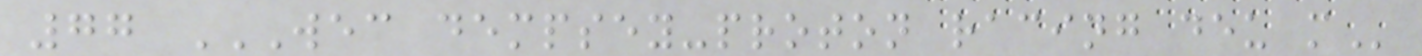77 WEC DEMPSEY-PROTON RACING DEU M
